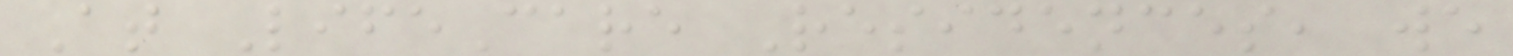At LifeCare Residences, we
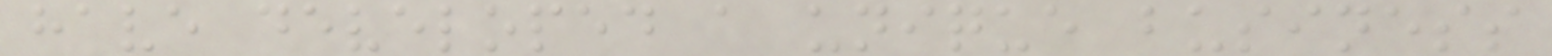have developed a unique business
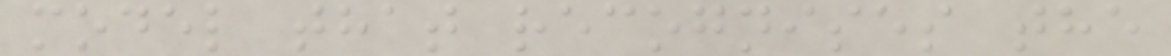model that recognises the
